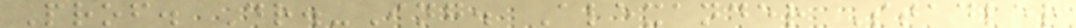Prof. Dr.-Ing. Alexander Stadler
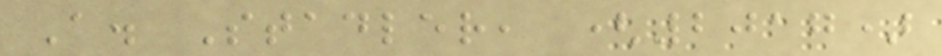A. Stadler, (2017)
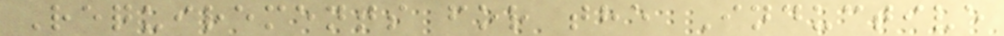Requirements for the Inductive
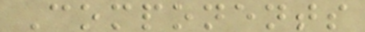Components
